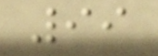99
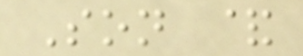Son &
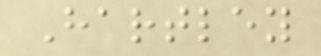Hartley
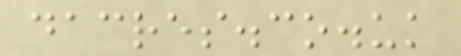dacres.co.uk
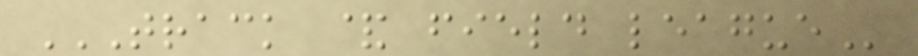TRACK & FIELD LEAGUE
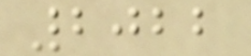2022
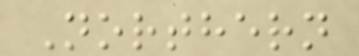Northern
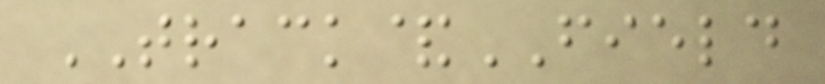TRACK&FIELD
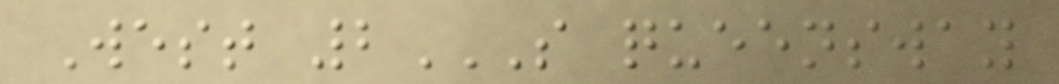West 2S QUEENSWAY
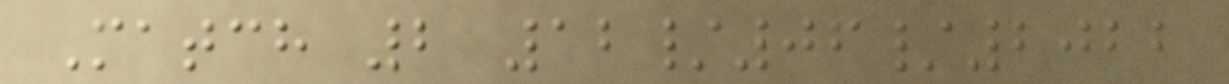Match 2 12/06/2022
